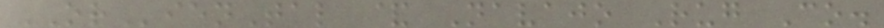ORienTal & Navajo Rug Co.
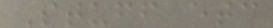Stuff etc
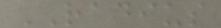RADIUS
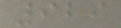929
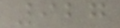927
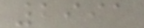2991
